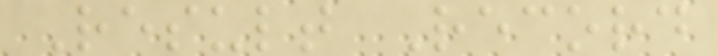Result Record
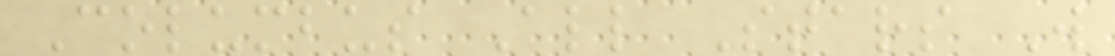Columbus All Stars W
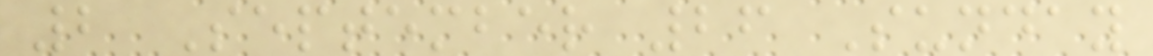2 September 26 Sunday
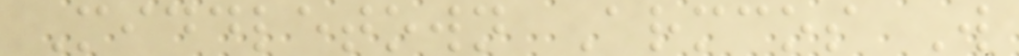Middletown Armcos W
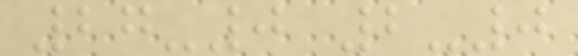27-0 2-0
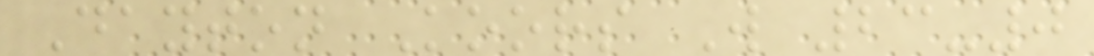Dayton Koors W 23-0
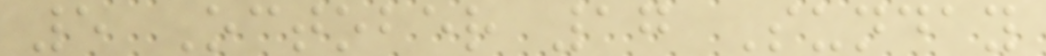5 October 17 Sunday
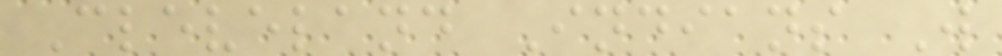Cleveland Indians W
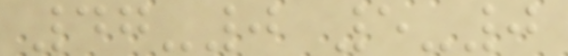47-0 5-0
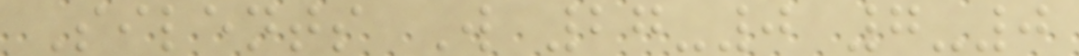Silents W 27-0 7-0
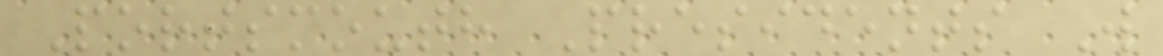Portsmouth Presidents W
